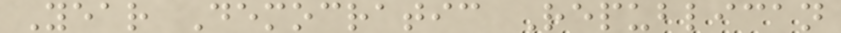Year Democratic Republican
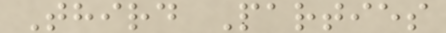Third Parties
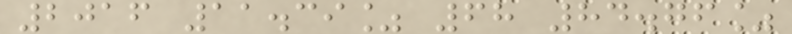2016 11.39% 68 84.76%
